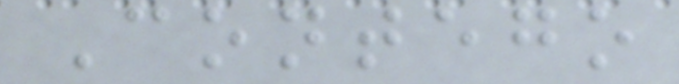Contego
